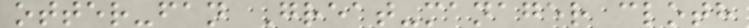otter-fan Great-manager cloth
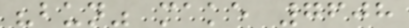"bun" make 7608
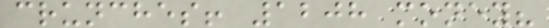crunches! 1208 money?
